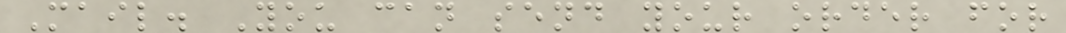Mail. You can send your order for
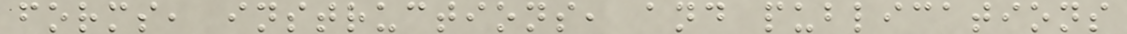forms, instructions, and publications
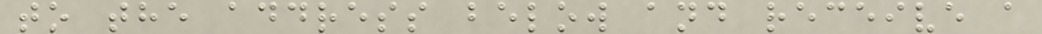to the address below and receive a
